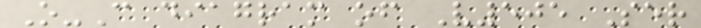O-C diagram of V505 Ser
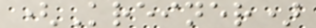(Kreiner)
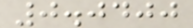0.0400
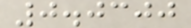0.0300
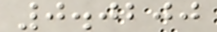0.0200
